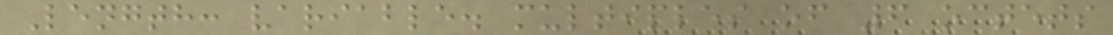Length: variable. multiples of 6 octets
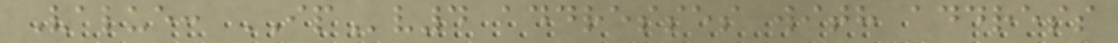Value: IPv4 addresses with address
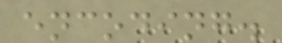encoding.
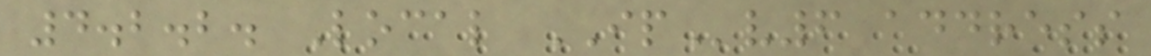4.2.2. Local IPv6 address
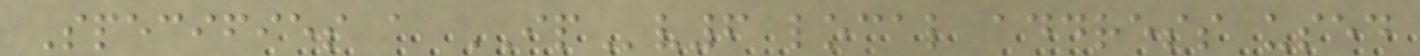Specifies a IPv6 local address used
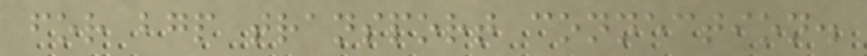for bgp transport connection.
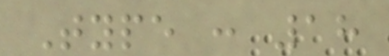Type : 18
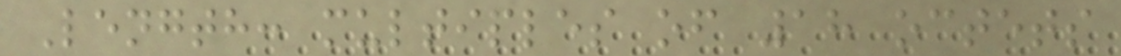Length: multiples of 18 octets
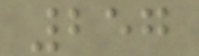257
